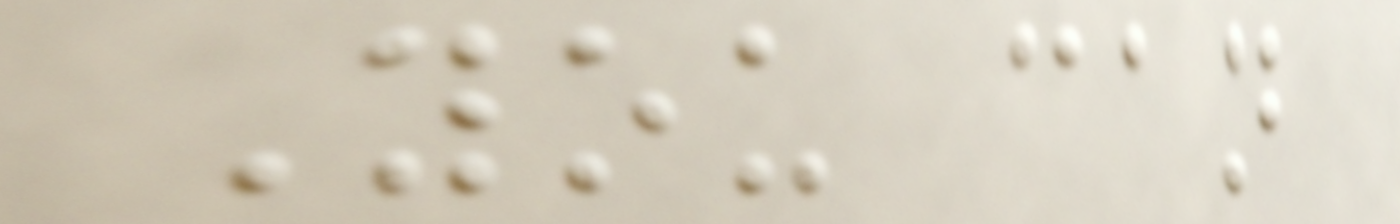You can
